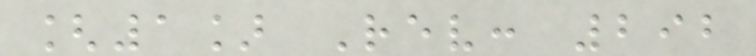[1] Rev: 292
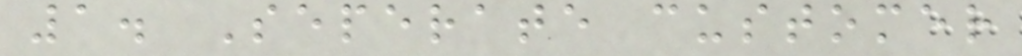1. Seperate customer
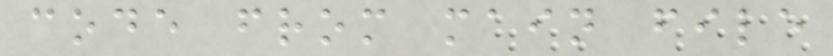code from main file
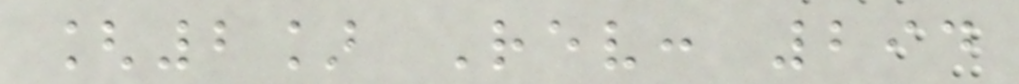[2] Rev: 294
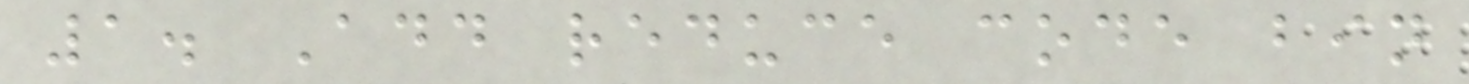1. Add reduce code bin
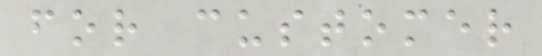for customer
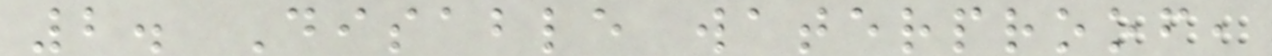2. Disable waterproof,
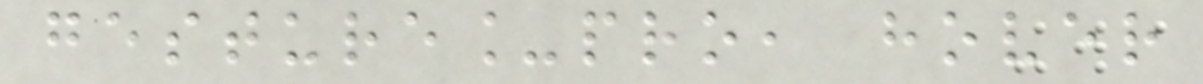gesture_pro, hover
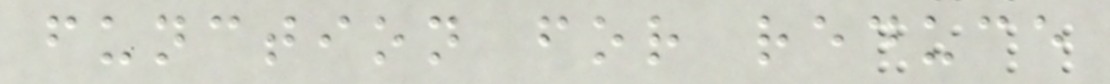function for reduce
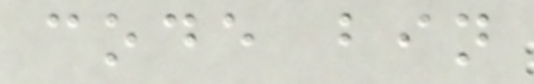code bin
